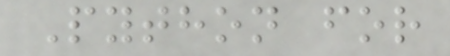Python for
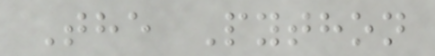The Python
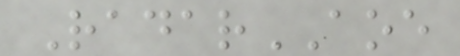RadarAOE
